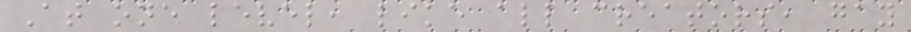At one level, like all creators, gay
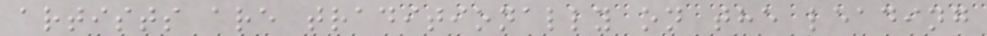artists are traditionally on the leading
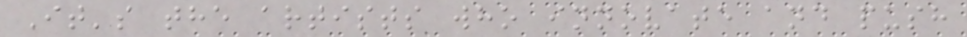It's the artists who innovate and push
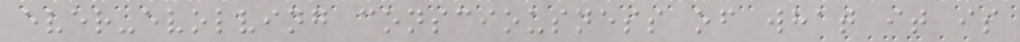ever-evolving consciousness of what it is
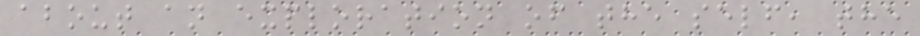about an exploration of the self, the
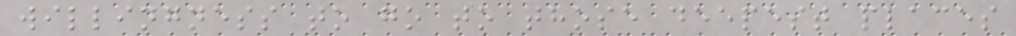willingness to go to those deepest places
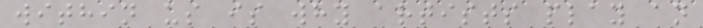within us is why artists play an
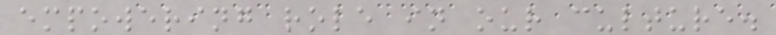empowering role in our culture.
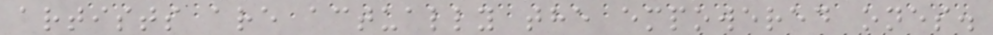artists are actually the empowered ones.
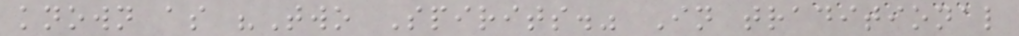known as "Two Spirits." In traditional
